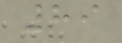89
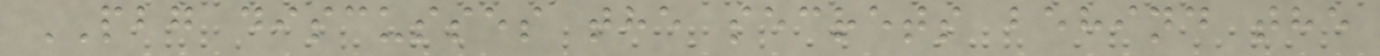PBG discusses the secrets behind the
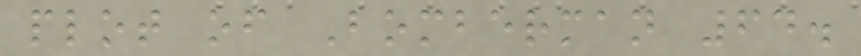plot of Bomberman 64.
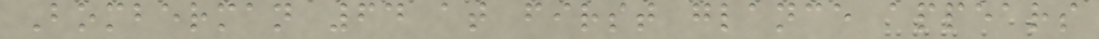Bomberman 64 at first glance appears
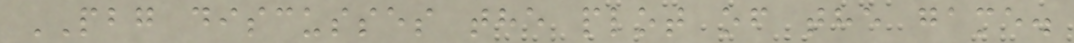PBG discusses the plot of the game.
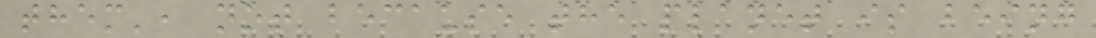them', not because the planet is being
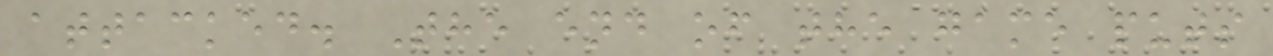attacked. The end of the game puts
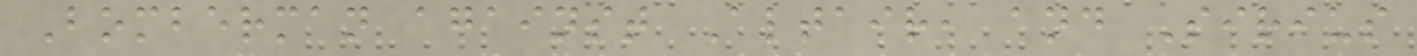Bomberman against Altair, and Sirius
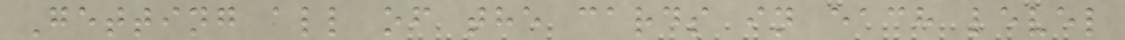Getting all of the cards in each level
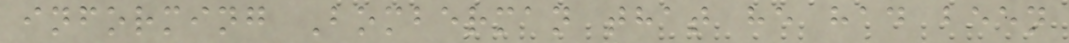informing Bomberman that he had been
